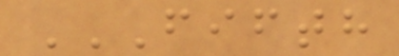FIFTH
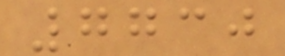7730
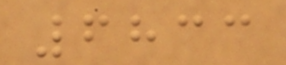6833
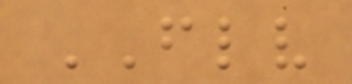FLV
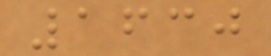1630
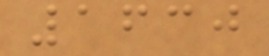1630
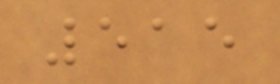515
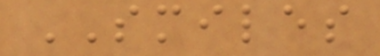SMILES
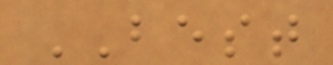BEST
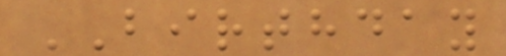BIRTHDAY
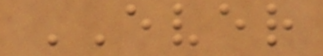EVER
